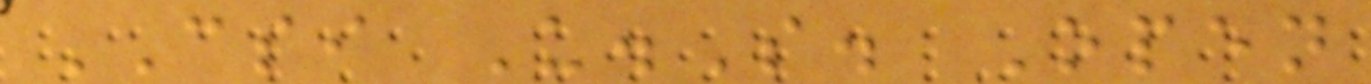CSI U.S. Open
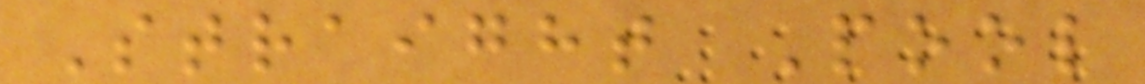Straight Pool
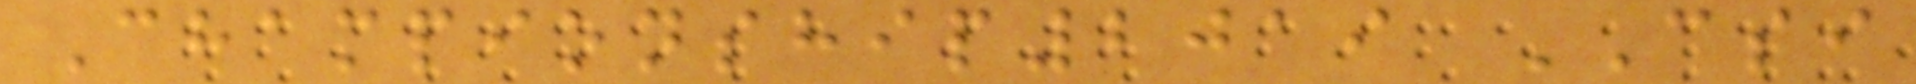Championship2019 CSI
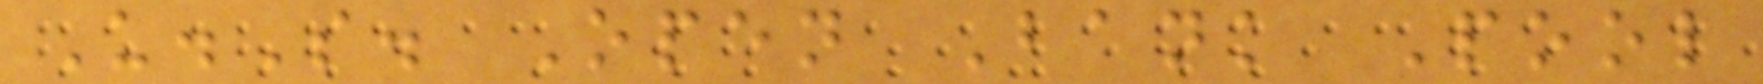U.S. Open Bank Pool
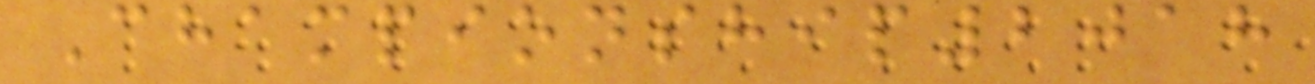Championship2018
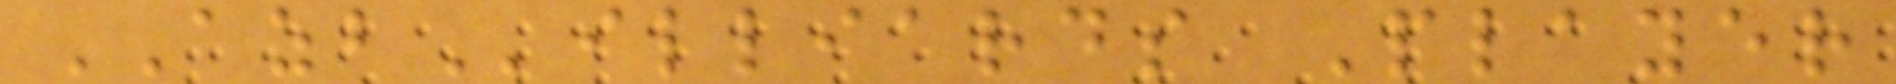AZBilliards Player
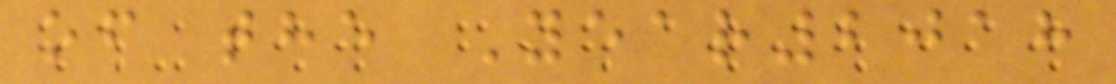of the Year2018
